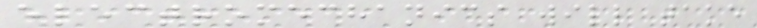electromechanics will take
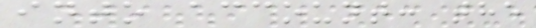into account: the
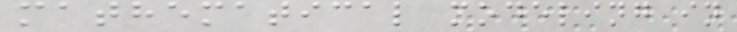mathematical modeling in
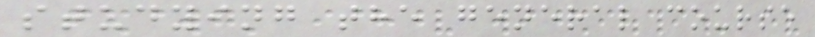studying the general course
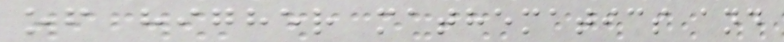of higher mathematics and
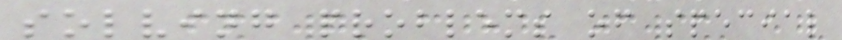solving problems of special
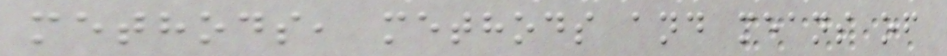methods, methods and means of
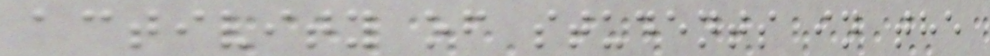activity of students in the
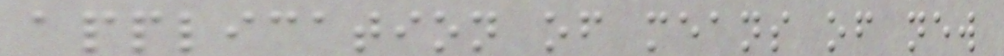application of means of new
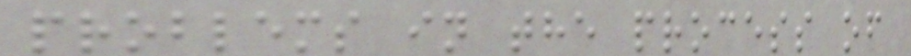problems in the process of
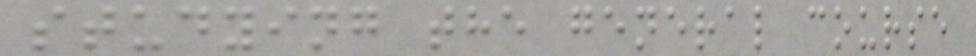studying the general course
